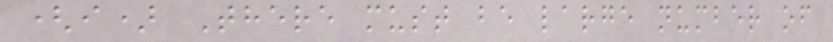(i) There must be large number of
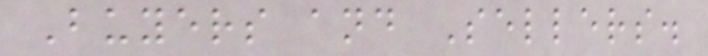Buyers and Sellers.
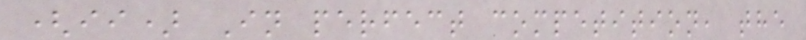(ii) In perfect competition, the
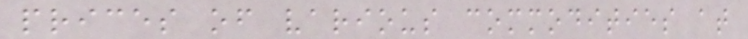prices of various commodities at
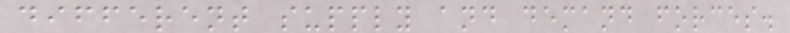different supply and demand forces.
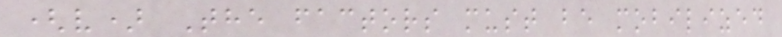(v) The factors must be mobilized
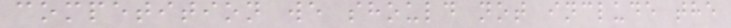competition we should not include the
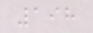198
